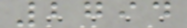2794
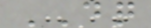DQ
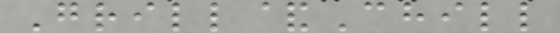Grill&Chill
